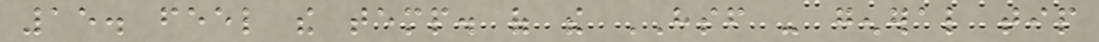15. feel the temp. of the HSF - general tip
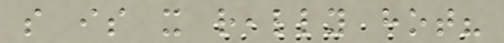so is it really hot?
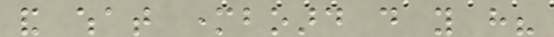and what motherboard do you have?
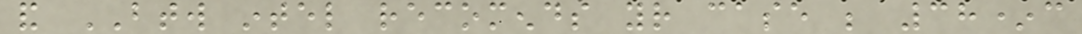and BTW intel recomends your case be 38*c
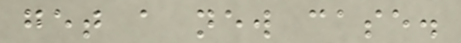get a new case.
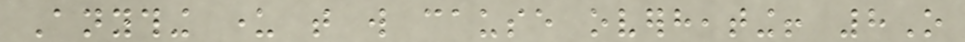Anything under that will cause overheating! 8O
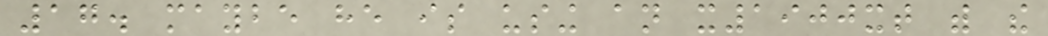17. maybe he is using an x1900xt with the
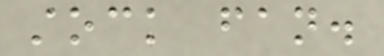stock fan.
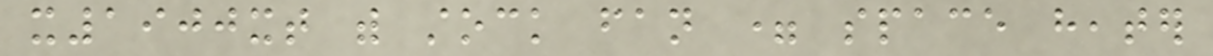x1900xt with stock fan = space heater
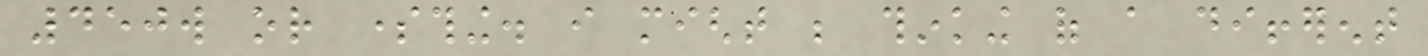450w or something. i might be thinking of a different
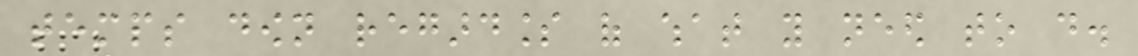temps down regardless of what you need to do.
